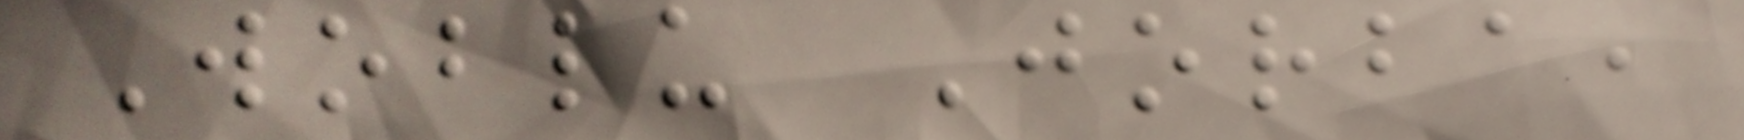Woblu Jorba,
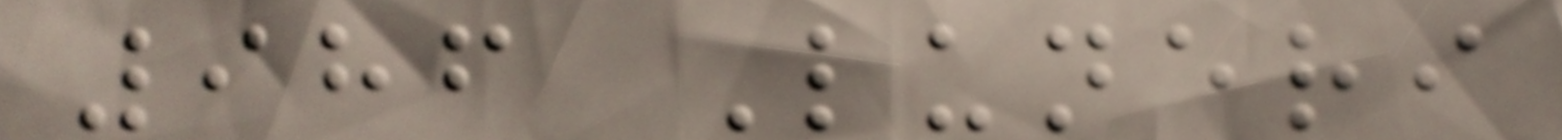986 Luneri
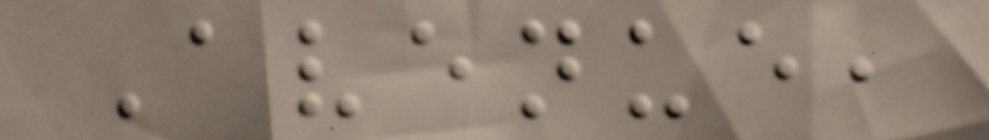Avenue,
